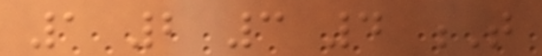1 2 3 4 T
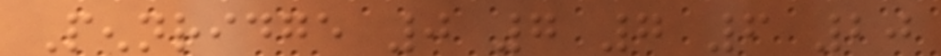Pennridge 0 7 7 6 20
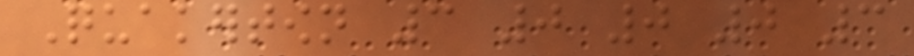Quakertown 3 0 0 0 3
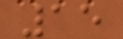15
